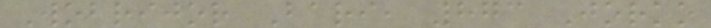Wobrijor Bari, 873 Jorko
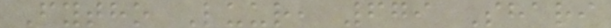Fytho Luur, 679 Shari
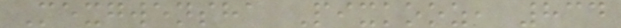Mexgwensha Pixkooz, 834
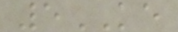5KE
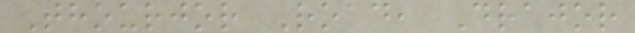Thourjor Road, Drajor
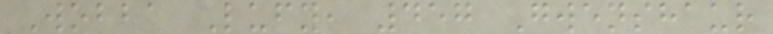Wobba Lufy, 457 Gwenshaur
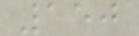150
